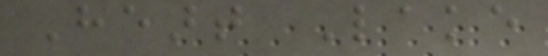Heart Lake
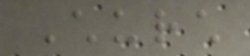Church
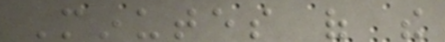Minutes of the
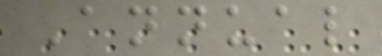Annual
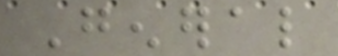General
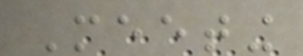Meeting
